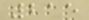215
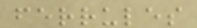ferrules
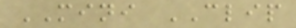MINI CLIP
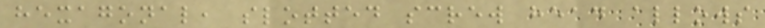hexagonal, slotted screw head allows
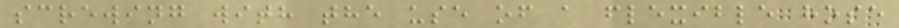screwing with the use of a flexible hose
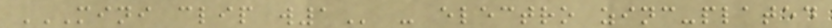MINI CLIP W1 - electro zinc-plated
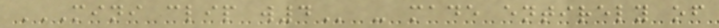MINI CLIP W4 - made entirely of
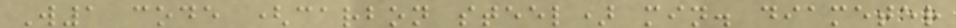W1 code (carbon steel) min. diameter
